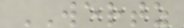WERTZ
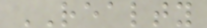REALTY
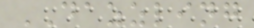DAZZLING
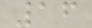16
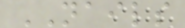NAILS
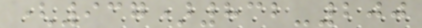(937)832-200
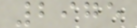2975
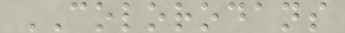COLORODANS
